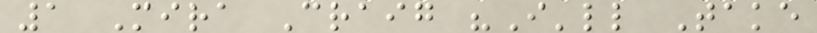1 Mira Craig "I'll Take
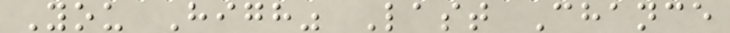You High" Last Chance
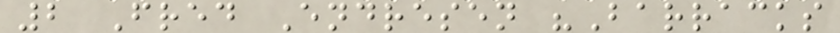2 Fred Endresen "Barracks
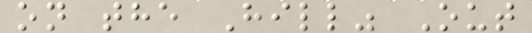on the Hill" Out
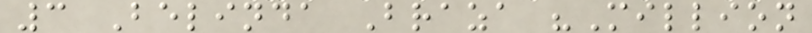3 Belinda Braza "Million
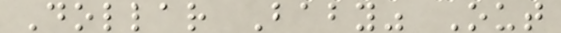Dollar Baby" Out
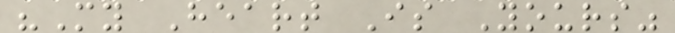"My Heart Is Yours"
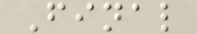Final
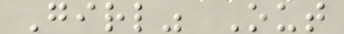Girl" Out
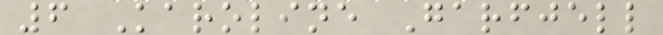6 Karoline Garfjell
